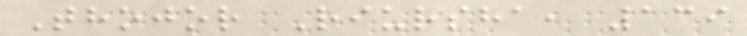Thojor Riursha, 139
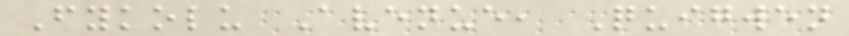Fykolu Avenue, Quigwen
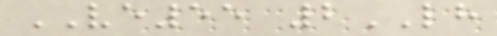VE55 2LH
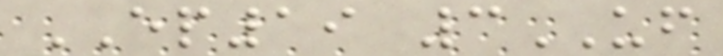EP19 3UF
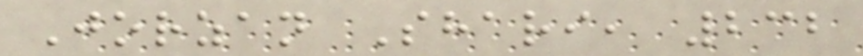Jorzan Shari, 232
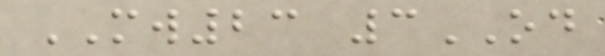MW23 3OD
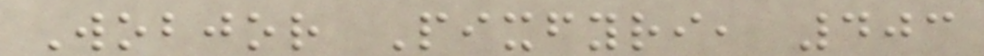Wobjor Pixfyri, 403
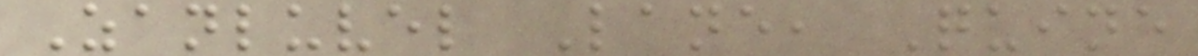Zanluvel Lane, Quine
